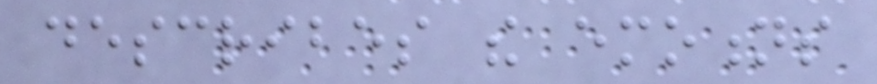describes the emotions
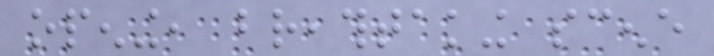opening, breathtaking scene
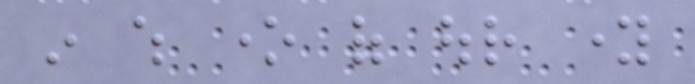in which one of our young
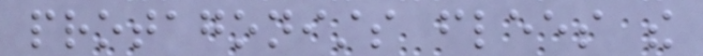protagonists flees the
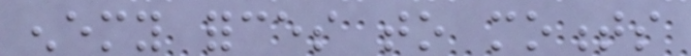enemy forces to moments
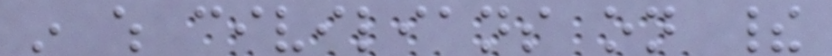in which civilians on their
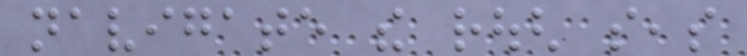navigate the rough seas
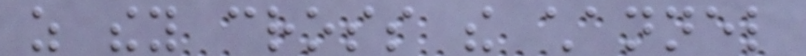as they cross the channel
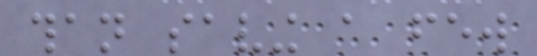than saving a few
